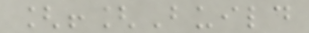[![Build
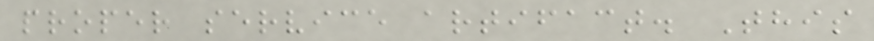proper service artifact. This
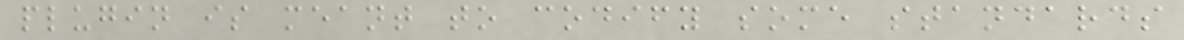plugin is meant to codify some standards
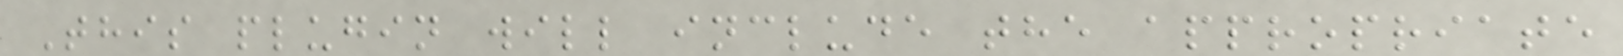This plugin will include the appropriate
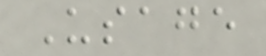Usage
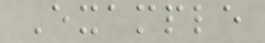Example
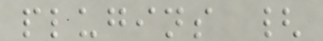plugins {
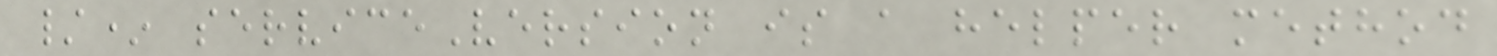/* serviceVersion is a helper method
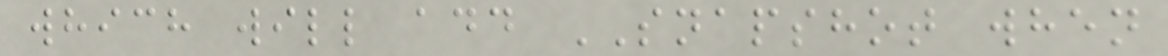which will add SNAPSHOT when
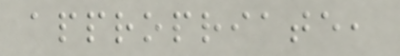appropriate,
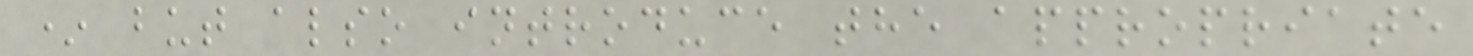* but also introduce the appropriate
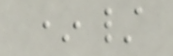*/
